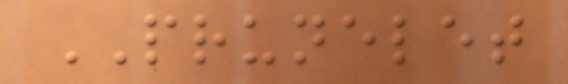PRUNELET
